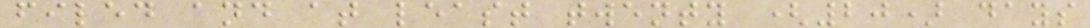filed and at least twenty (20) days
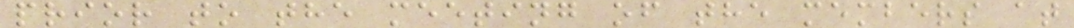prior to the meeting of the members at
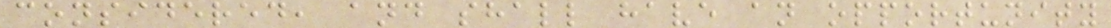considered, and shall have an opportunity
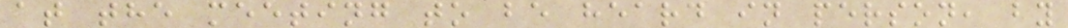at the meeting to be heard in person, by
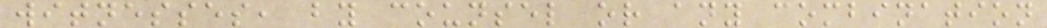witnesses, by counsel or any combination
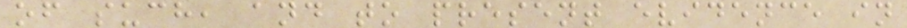of such, and to present evidence in
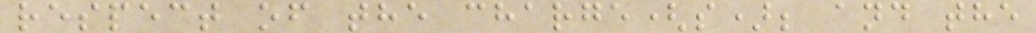respect of the charge(s); and the
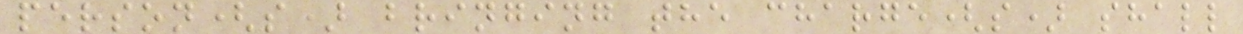person(s) bringing the charge(s) shall
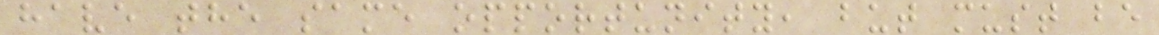have the same opportunity, but must be
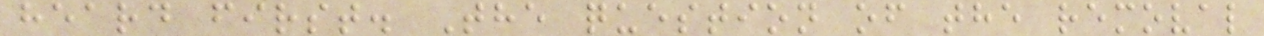heard first. The question of the removal
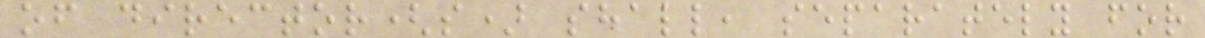of director(s) shall, separately for
